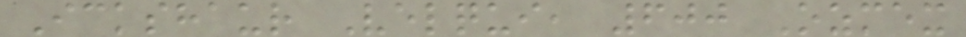Ickshaur Velqui, 600 Ozmex
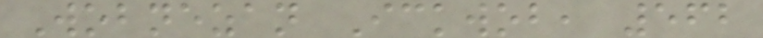Wobnezan Ickwob, 562
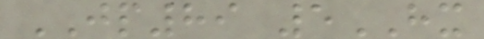JP89 5HX
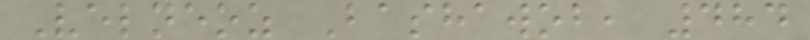Velneoz Bashawob, 484
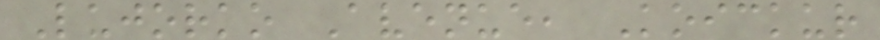Lujorko Avenue, Koickur
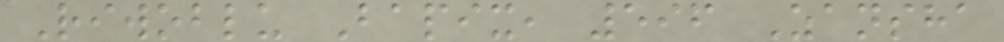Riwoblu Bapix, 596 Zansha
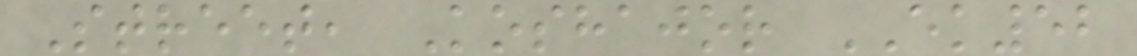Street, Koshajor EK52
